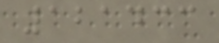121433
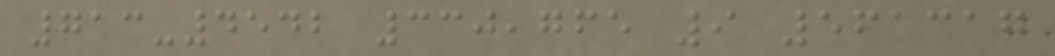713-4542 330,765 9 561317
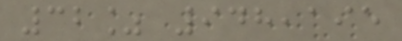32% 948,195
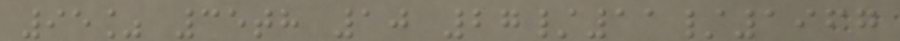95% 35th 10 27/11/1967
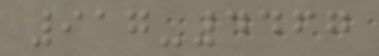917-4467
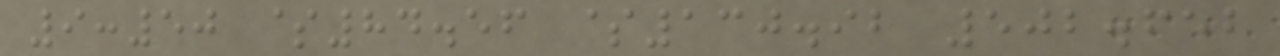9:50 $84.56 $130.92 502.652
